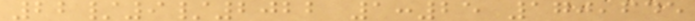22/9/2022 1:25 170,645
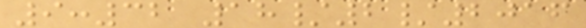9:32 18/2/2016
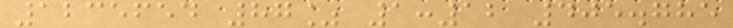1235654 87% 1:12 405.785
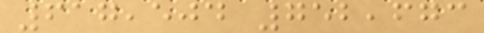617,504 752,673
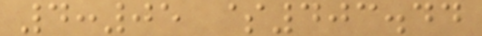4:05 $403.44
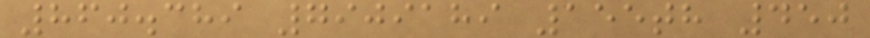860.389 7909189 155th 450
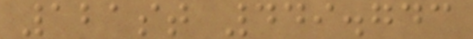121st 449.743
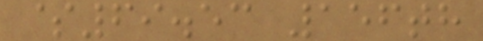$69.53 156th
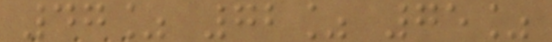47% 72% 75%
